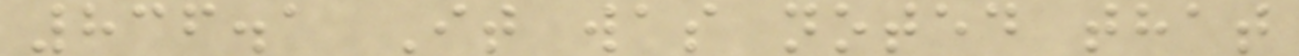836.1 It was noted that
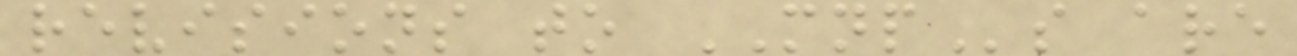revisions to MNPs are
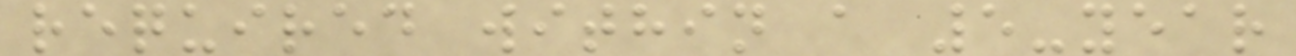required within a 5-year
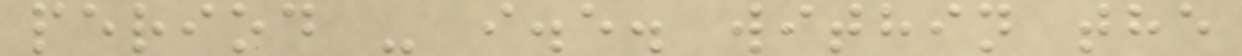period - i.e. within the
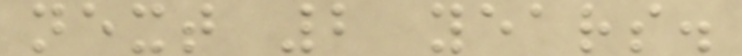next 2 years.
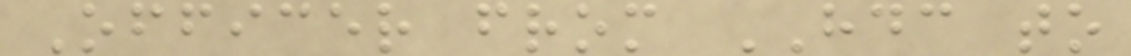Officer from HDC to
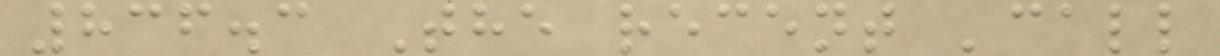836.3 The recent 'call
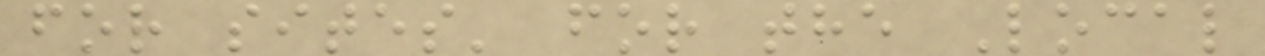for sites' for the Local
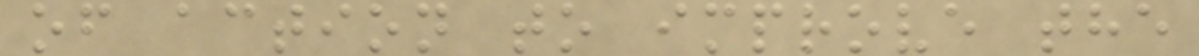of action to improve the
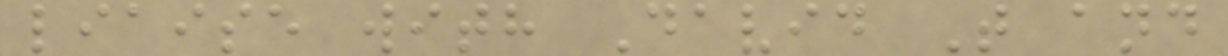liaise with David T and
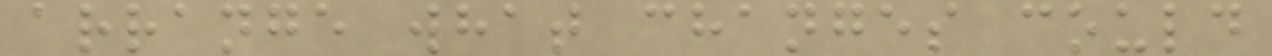arrange what changes could
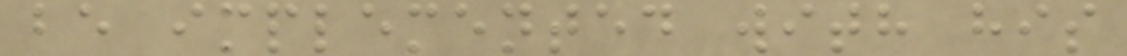be implemented with his
